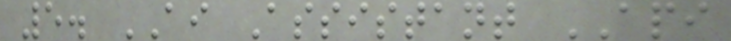5. AI Assistant API
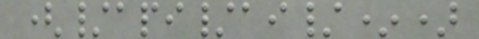(/api/ai/*)
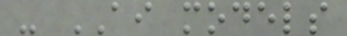- AI models
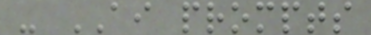- AI prompts
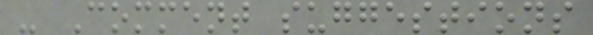- Comment suggestions
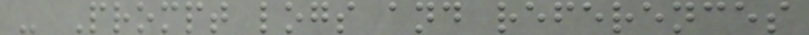- Prompt logs and references
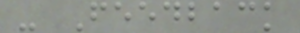- Feedback
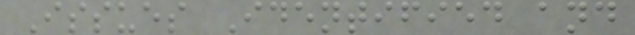Issues Identified and
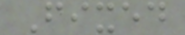Fixed
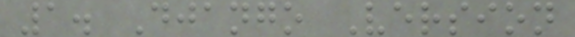1. Django Version
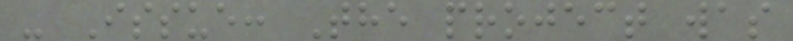- Issue: The project was
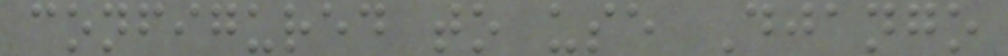configured to use Django
